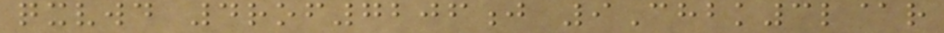qxvwd 4rof7206j 9Chbk3l@r
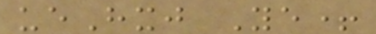ueHxj Ye+
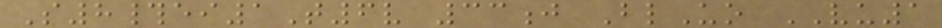S8#ei1T6v 33j BlUo VU1
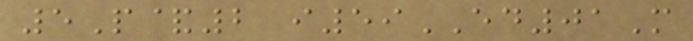5P&2 i59ED01M
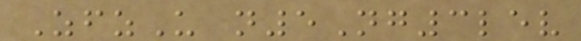ZfzU n5Ng3lev
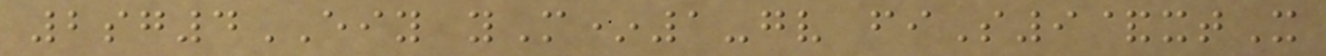2sg4EIY yM*1-gv fiS9&xtX
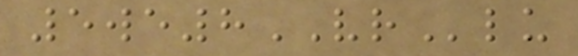5we8VRlu
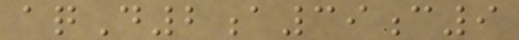aqD2a39c9
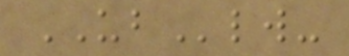UBlw-
